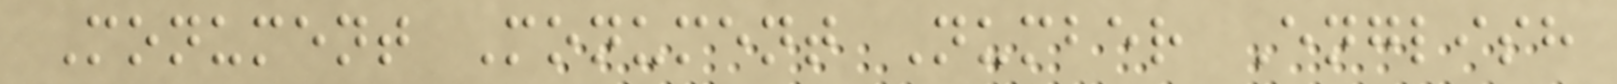Monument Monument Number English
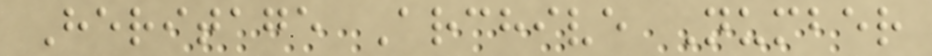Heritage Archive Number
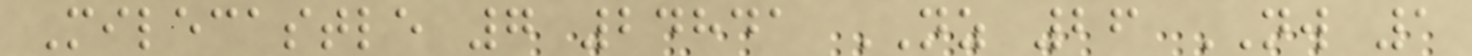Milecastle 7 24841 NZ 26 NW 1
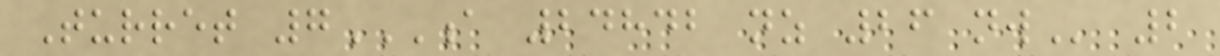Turret 7A 24842 NZ 26 NW 2
